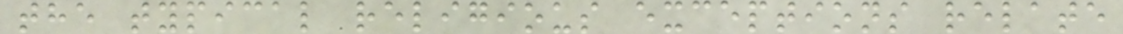the typical religious exceptions relate
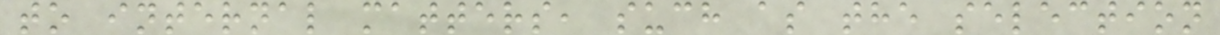to internal matters, such as the selection
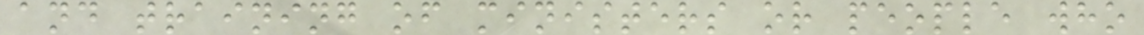and training of ministers or people who
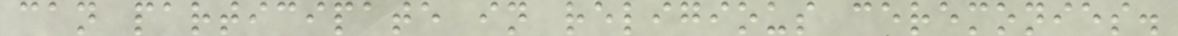can participate in religious ceremonies.
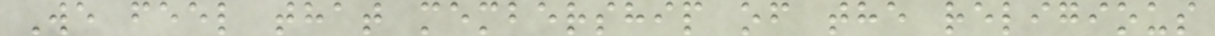We feel that membership of the religious
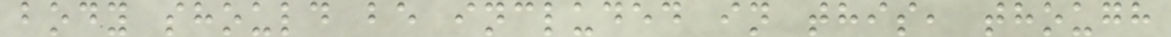body should be included in this, though
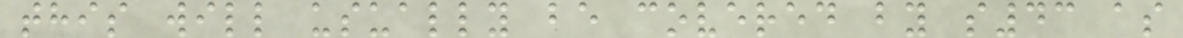this will usually be covered by s43 as
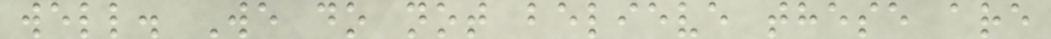well. We do not believe these are
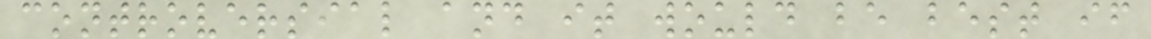controversial and it would be best if
